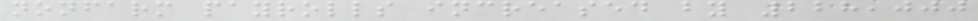nonfarm payrolls increased by 228,000
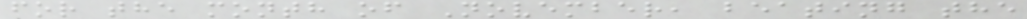for the month of November, beating the
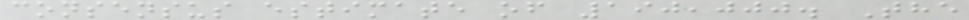consensus estimate of 190,000. The
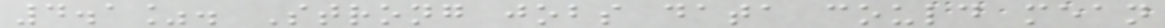4.1%. Strong jobs data could mean
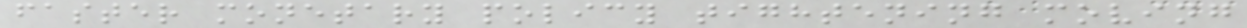faster monetary policy tightening moving
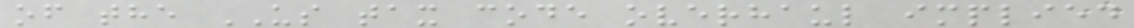of the US tax code overhaul implied
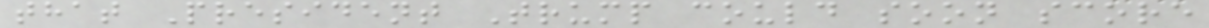that President Trump could soon score
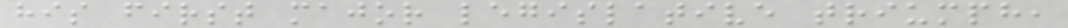his first major legislative triumph,
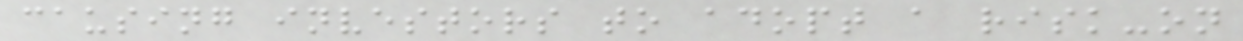causing investors to adopt a risk-on
